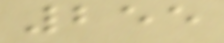255
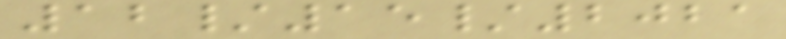12/15/2021
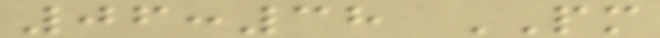06:38 PM
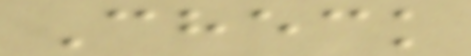Check
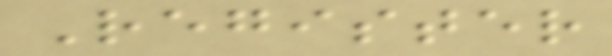Register
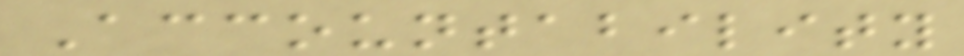Accountability
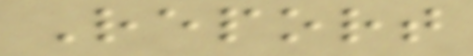Report
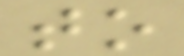to
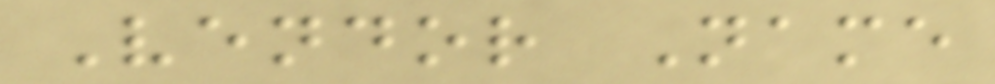Vendor Name
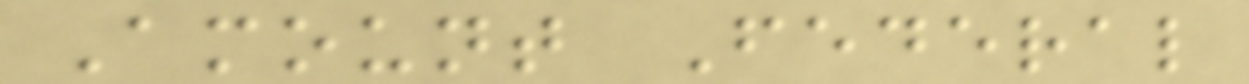Amount Federal
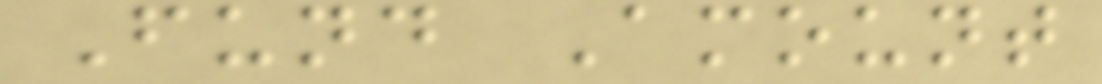Fund Amount
